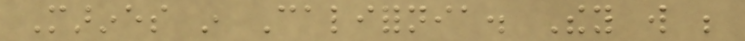Marines in California. They will be
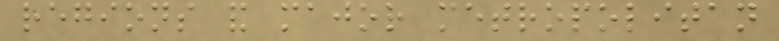regions and major metropolitan
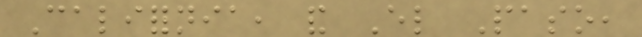California, and El Paso,
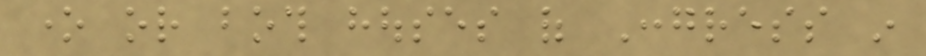one or both houses of Congress in
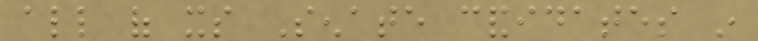all of its Senate candidates in
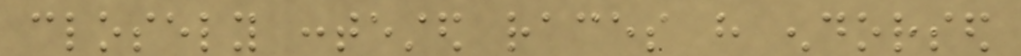closely contested races have endorsed
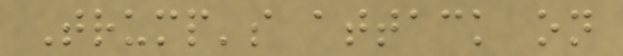Trump's attack on
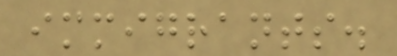immigrants.
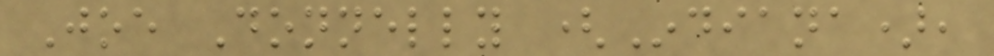Joe Donnelly (Indiana),
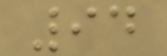94
